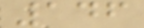146
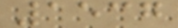1537
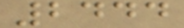2444
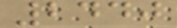2440
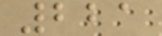221
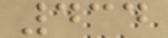434
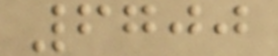6700
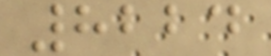8224
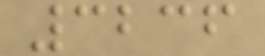3236
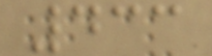433
